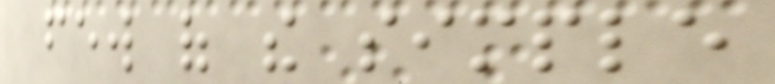few of the simple
